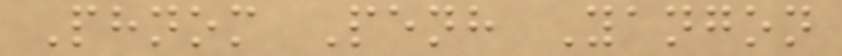Phnom Penh Yangon
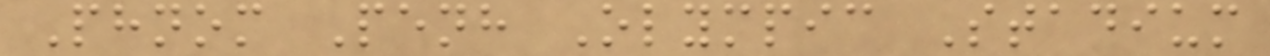Phnom Penh Olympic Stadium
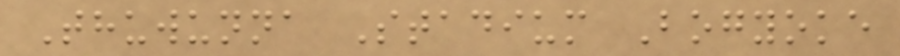Thuwunna Stadium Bogyoke
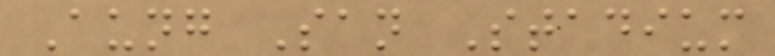Aung San Stadium
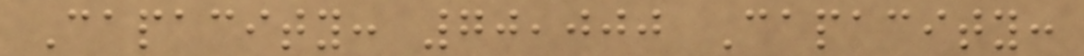Capacity: 70,000 Capacity:
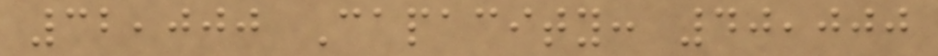32,000 Capacity: 40,000
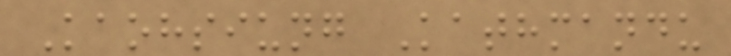Kaohsiung Kathmandu
